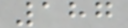187
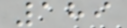189
